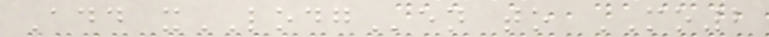Add xLODGen to MO2
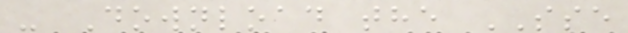- Download the SSE
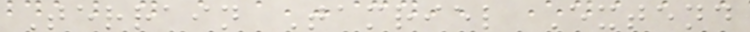Terrain Tamriel Extend
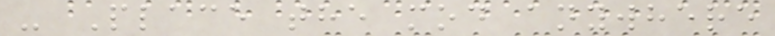- Place the mod anywhere
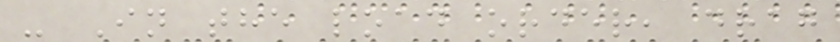- In the load order, drag
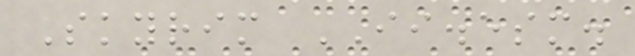Skyrim II.esm.
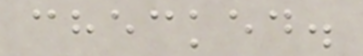checked.
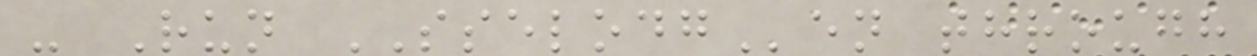- Run SSELODGen through
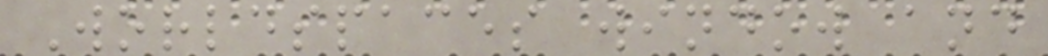Worldspaces window and
